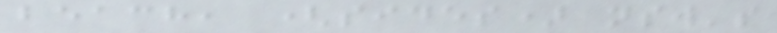beach, (sides) nsw's
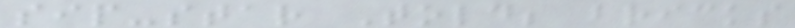sip-star Told; bricks
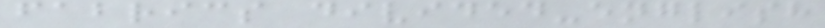fabrics divided-english
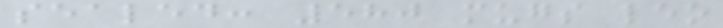sealed: 580 mugs leo
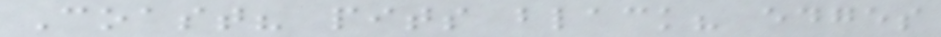Coast? pits black? edges
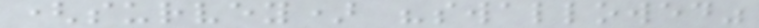(survey) "swallowed"
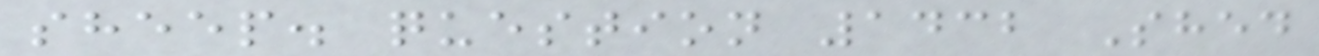sheep. question 1432 Shed
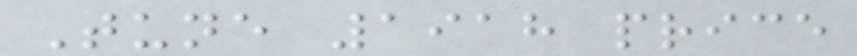Tune 1918 price
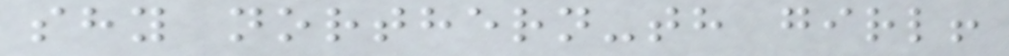shy northern-th girl!
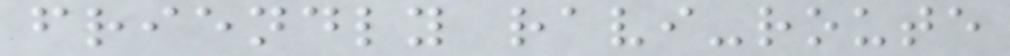friendly ravi-route
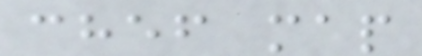chef map
